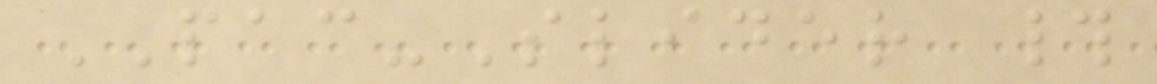PAC-Slider #
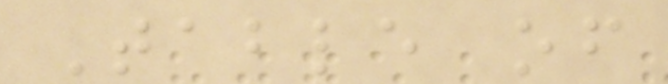Table of
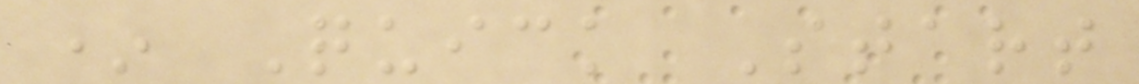* Quick Start
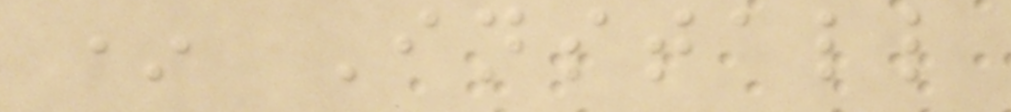* Install
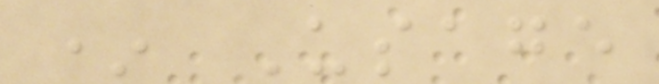* Usage
